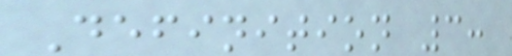Definition 3:
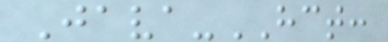Java-HCT:
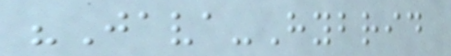"Java-Hybrid
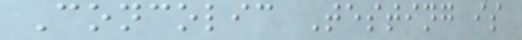Concolic Testing is
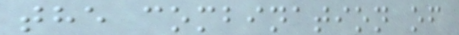the combination of
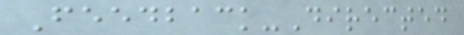Feedback-Directed
